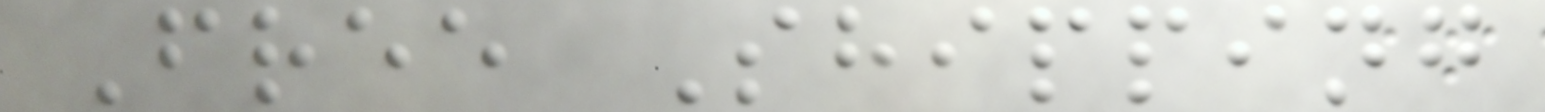Free Shipping
